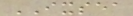IXSEA
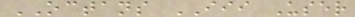OCTANS III User
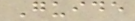Guide
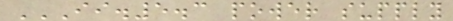II.5.3 POWER SUPPLY
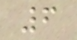6
